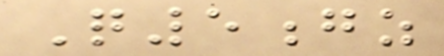Q5gz
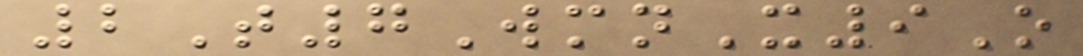2T7WmnX9O
